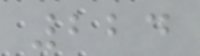224
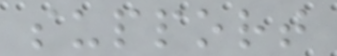support
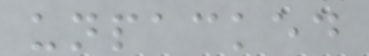unpacked
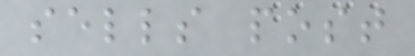sells post
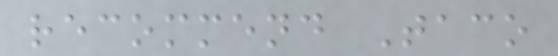recommend Taco
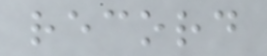record
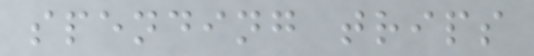spending trips
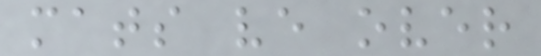mats ve over
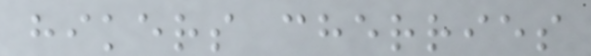hikers cherries
